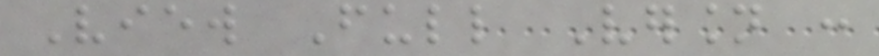View Full Version :
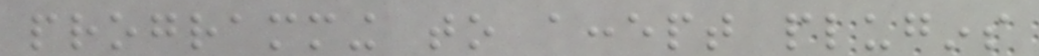programming to accept plugins
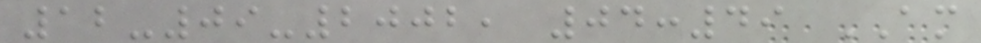12-09-2002, 04:49 AM
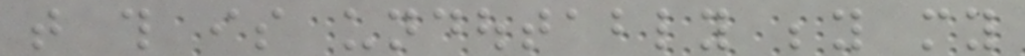that this is undoutably beyond my
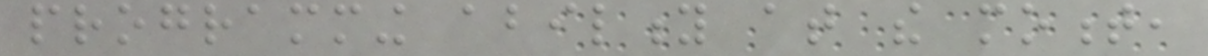programming ability at the moment,
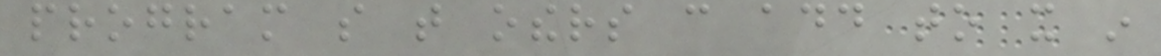program so that others can add to it in
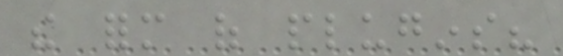the form of plugins?
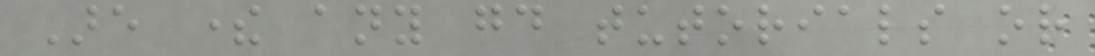Are there any good tutorials or
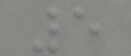5
